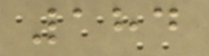184
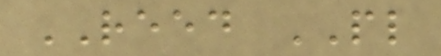REED PL
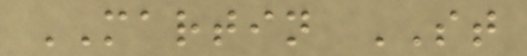MARTIN ST
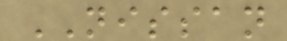NISSAN
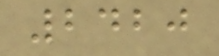2420
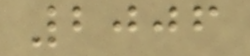2006
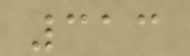313
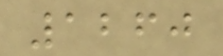1260
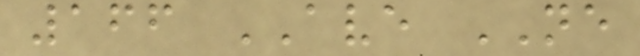166 AVE NE
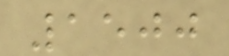1500
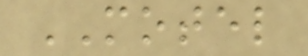MOTEL
